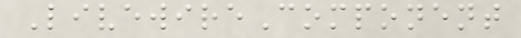LivewireComponent
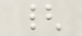{
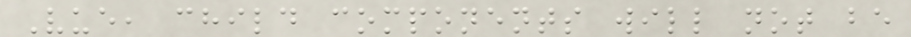Vue, child components will not be
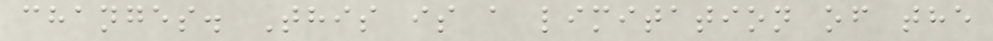changes. This is a limitation of the
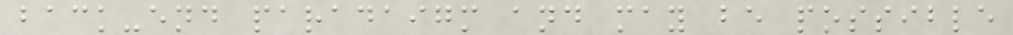back-end paradaigm and may be possible
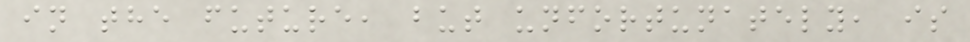in the future, but unfortunately, is
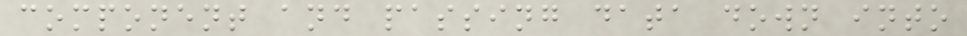component and passing data down into
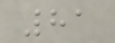81
